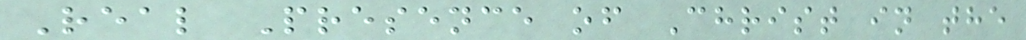Real Presence of Christ in the
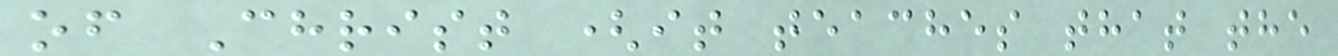of Christ (it teaches that the
